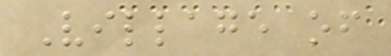Village of
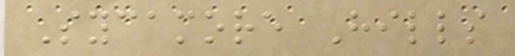Sycamore Hills
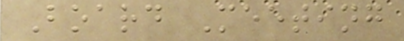Board Meeting
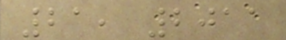21, 2011
